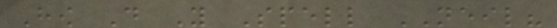How Do You Spell NEIL?
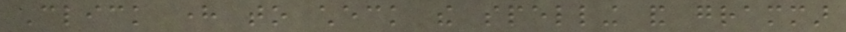Click here to check the spelling and grammar
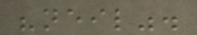"neil".
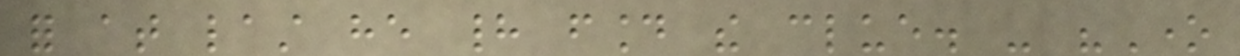for at last he had found the clue. - "One
